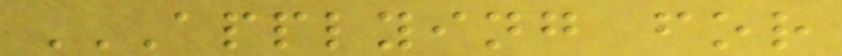APPLYING FOR
